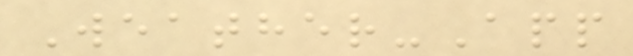Weather-App
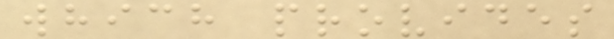which provides
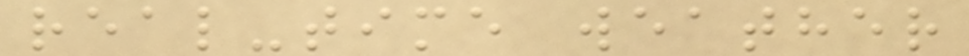real-time weather
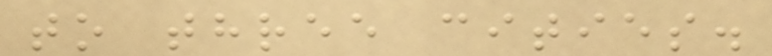to three cities.
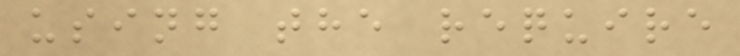using the require
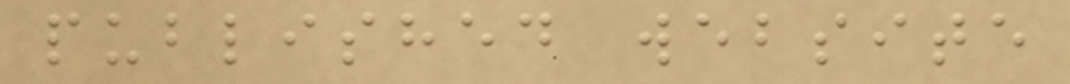published website
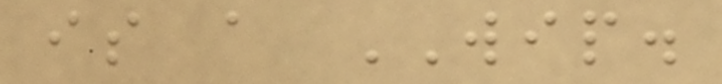is a WIP.
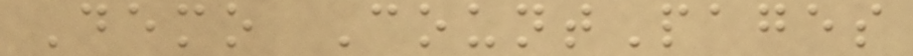Demo CountPages
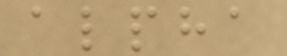alpha
